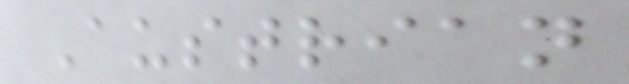Austrian
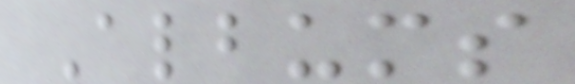Albums
